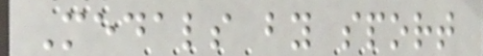Medals by sport
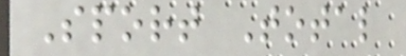Sport Total
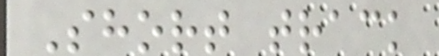Short track
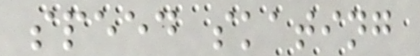speed skating
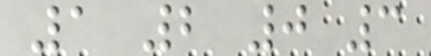1 2 0 3
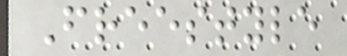Freestyle
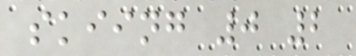skiing 0 2
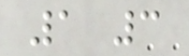1 3
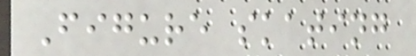Figure skating
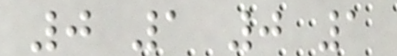0 1 0 1
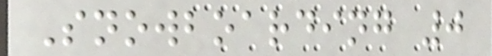Snowboarding 0
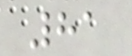81
